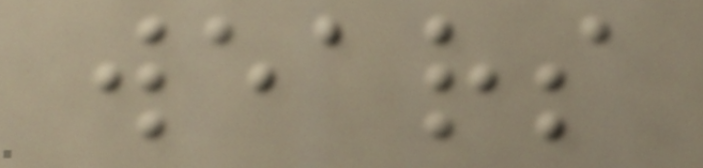wears
